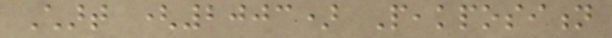Chart (2003) Peakposition
